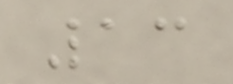13
